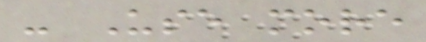- Use more
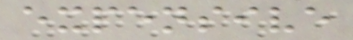expensive
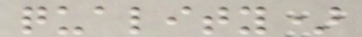quality)
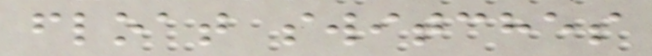float switches
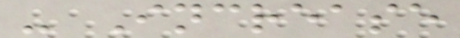- Increase
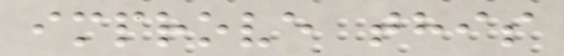improve this
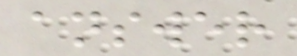answer
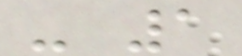- 1
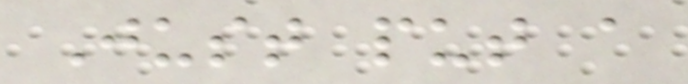Just put a
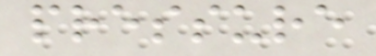pressure
